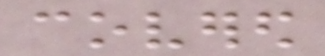covered
